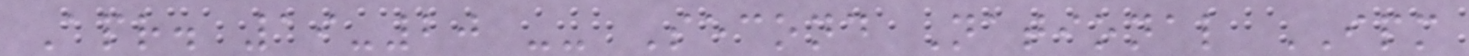Apr. 19-20 -- Second National IPM
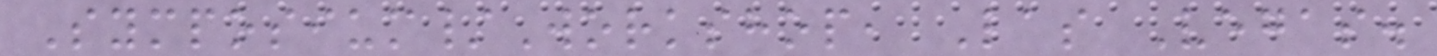Symposium/Workshop, Las Vegas.
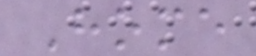Home
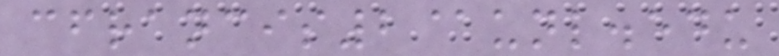cfrancis2@unl.edu
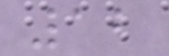12
